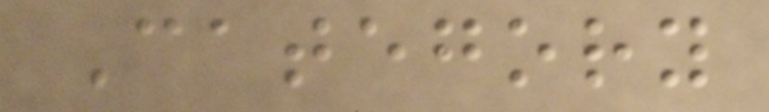Category
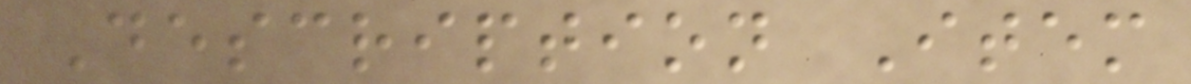Description Item
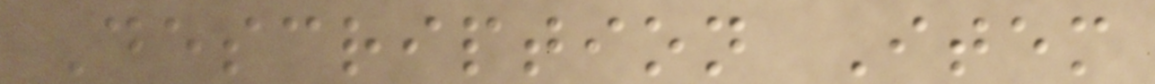Description Item
